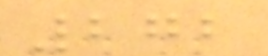272
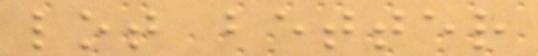lot better
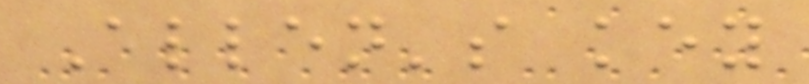Allen's key
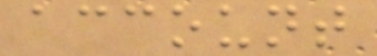account
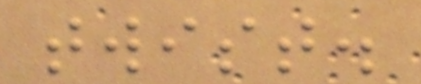twist.
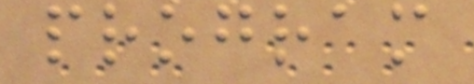program
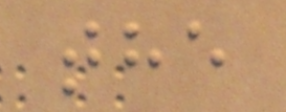the
